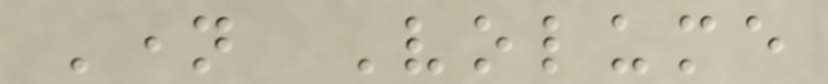Name Volume
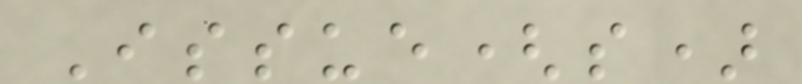Issue(s)
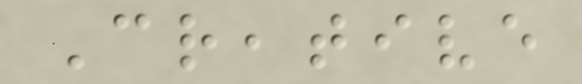Creative
